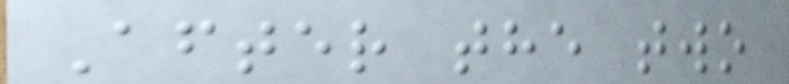After the two
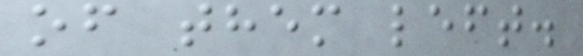of them left.
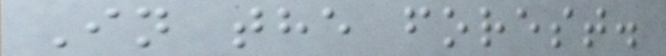In the forest.
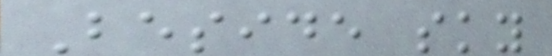Beside sky
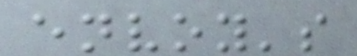envoy's
